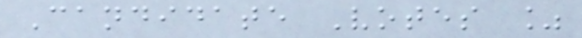Candidate Votes %
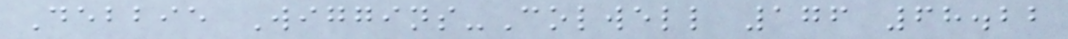Debbie Wiggins-Colwell 176 68.22
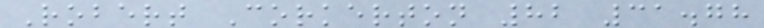Robert Corkerton 82 31.78
